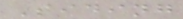Siding
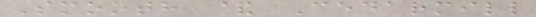Smooth & Cedarmill
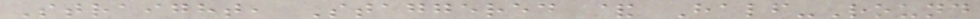Straight, Staggered & Half-Round
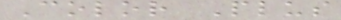Color Plus
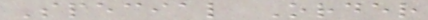Special Order
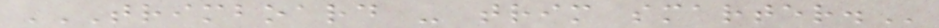TRIMBOARD - TRIM SMARTER.
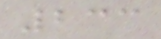233
